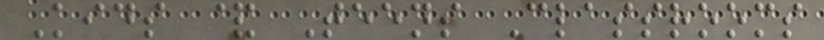Kids & Teens Classrooms
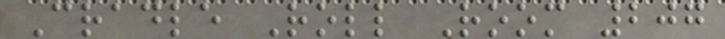Cradle Roll Room 207
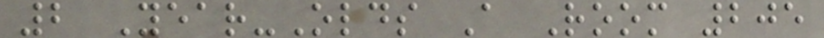2 Year-Olds A Room 205
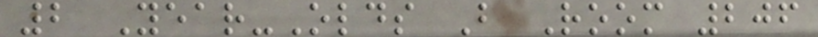2 Year-Olds B Room 206
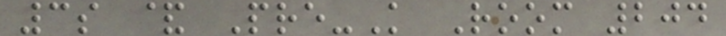3s & Pre-K Room 204
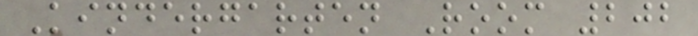Kindergarten Room 202
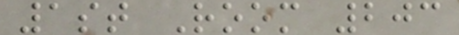1st Room 203
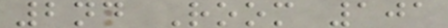2nd Room 101
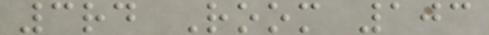3rd Room 103
